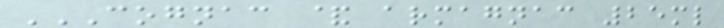COGNAC & ARMAGNAC 25ML
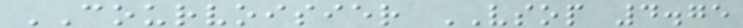COURVOISIER VSOP 4.75
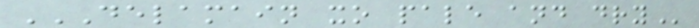DELAMAIN XO PALE AND DRY
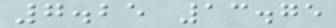7.25 13.75
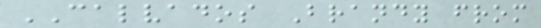CALVADOS Brandy from
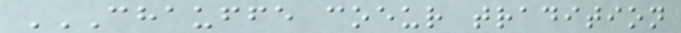CHAUFFE COEUR TRADITION
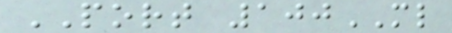PORT 100ML
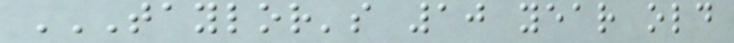TAYLOR'S 10 YEAR OLD
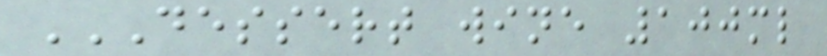DESSERT WINE 100ML
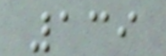139
